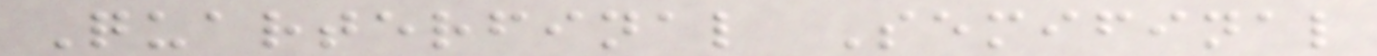Quarterfinal Semifinal
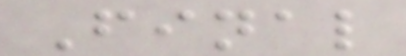Final
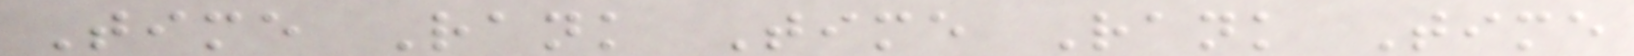Time Rank Time Rank Time
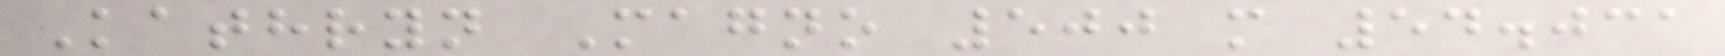Kathryn Magno 500 m 54.031
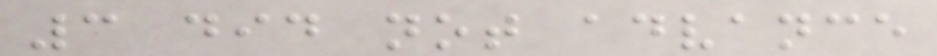3 did not advance
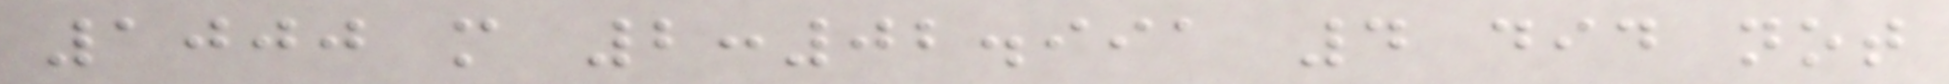1000 m 2:02.991 4 did not
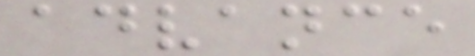advance
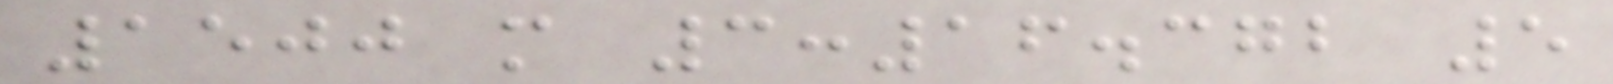1500 m 3:16.372 5
